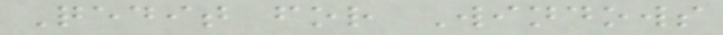Qedit for Windows
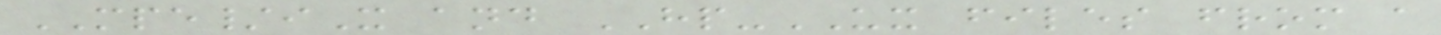MPE/iX and HP-UX files from a
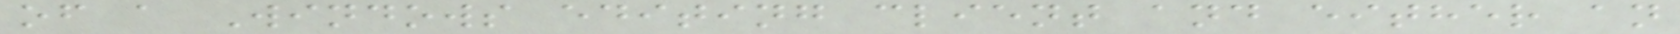of a Windows editing client and either an
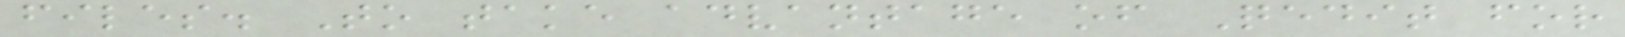files. To take advantage of Qedit for
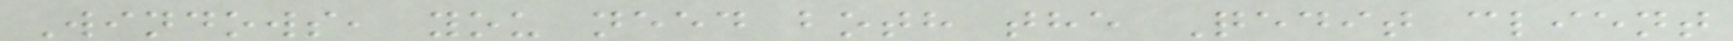Windows, you need both the Qedit client
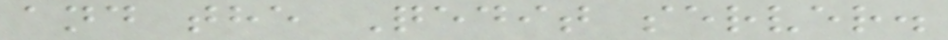and the Qedit server.
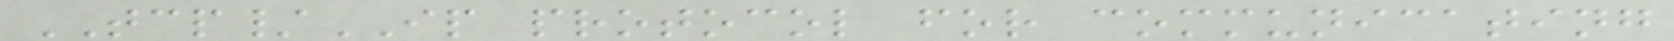TCP/IP protocol for communicating
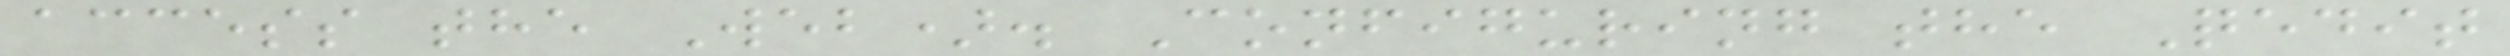access the Web). Configuring the Qedit
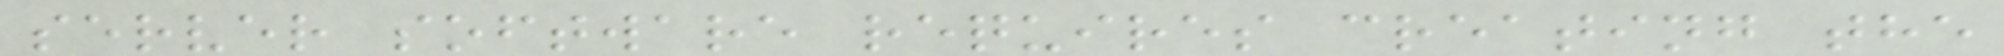server software requires creating the
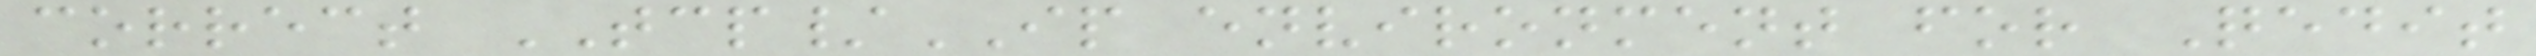correct TCP/IP environment for Qedit
